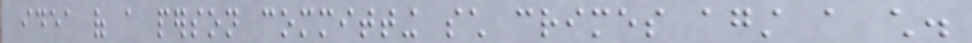idea of a person committing such crimes against a child.
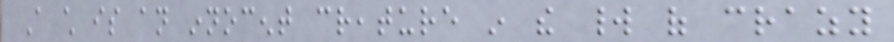A child is an innocent creature in the world of crazy
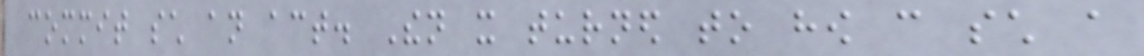commit such an act. Then it turned to how can such a
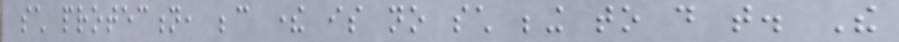such protection, because there is no such being to do that. The
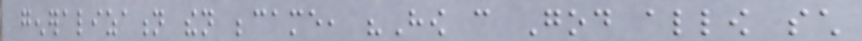generalization then became, "How can God allow such
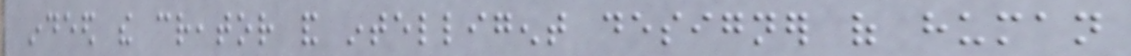indeed the creator and intelligent designer of human
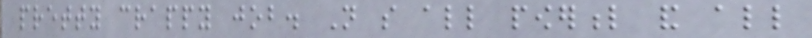pretty crappy job. Not so all powerful and all
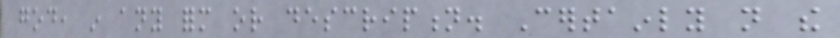god, in any form or description. Certainly not the
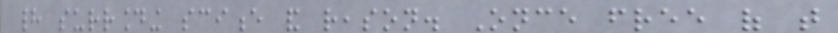had surrounding science and reason. Once free of that
